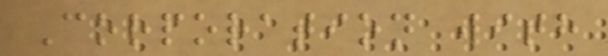Corporation with
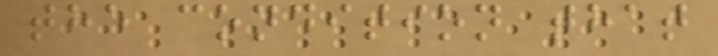the condition that
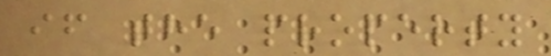if the property
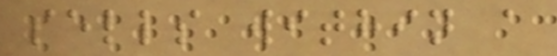sells within a
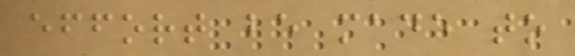effort be made to
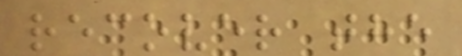recover the
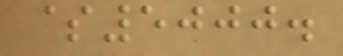$5000.
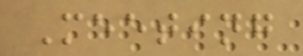Meeting
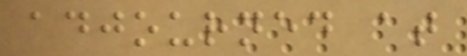adjourned at
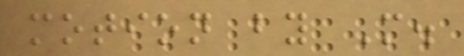motion by M.
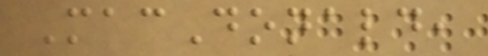MacDonald,
